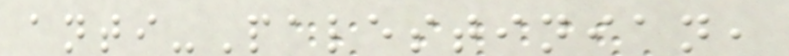anti-Palestinian,
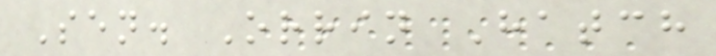Sen. Orrin Hatch
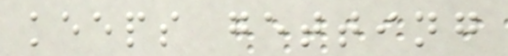keeps getting
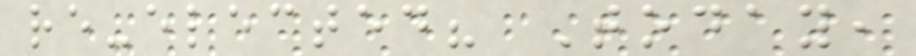re-elected? Today,
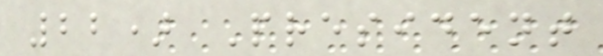22) President
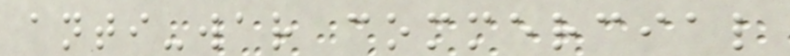anti-war commercial
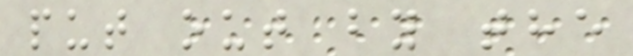put out by the
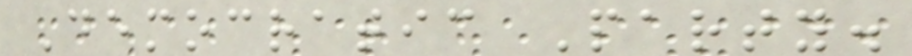Democratic Party.
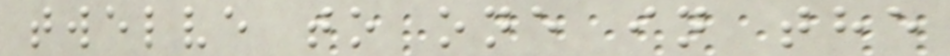twelve to one in the
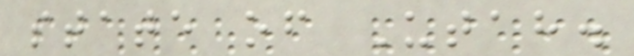state of Utah.
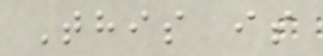This is
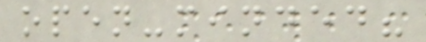open-minded?
